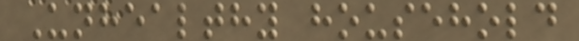Unhealthy household
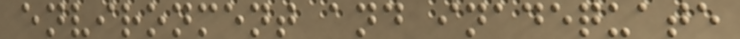environment and inadequate
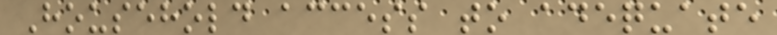Household access to adequate
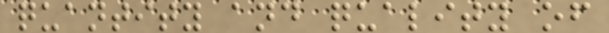quantity and quality of
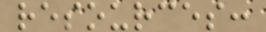resources:
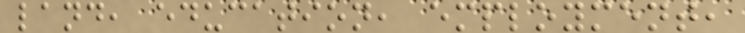land, education, employment,
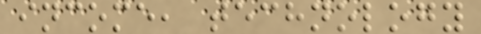income, technology
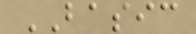BASIC
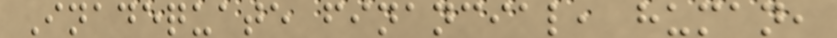Inadequate financial, human,
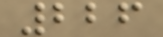226
